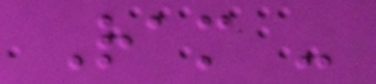Ram -
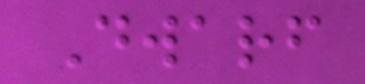Dwarf
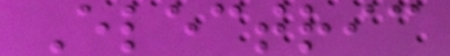Electric
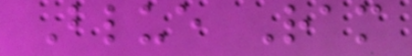Blue Ram
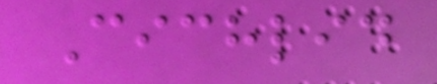Cichlid
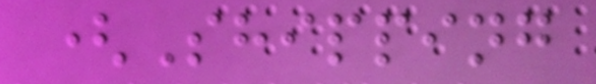(Shipping
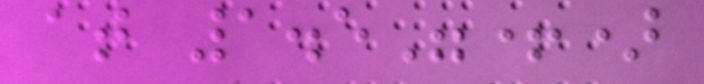at 1.5"+)
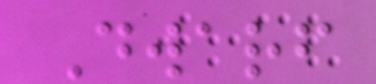Dwarf
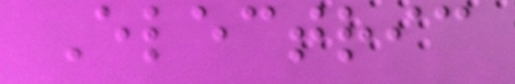Electric
